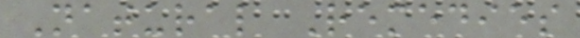Natural Remedies
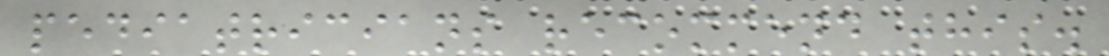pediatricians recommend this.
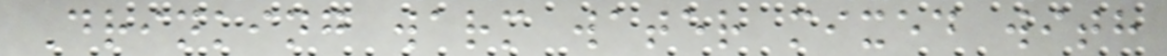Drinking warm water mixed with
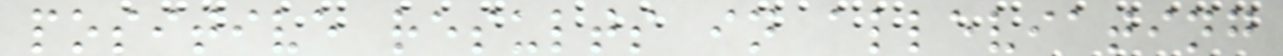positive results in alleviating
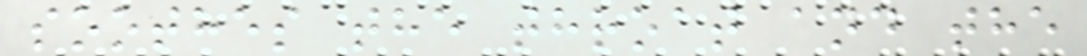soothes the throat and the
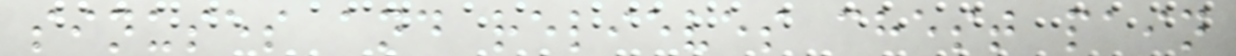sinuses and relieves chest pain
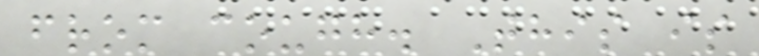from cough. This is
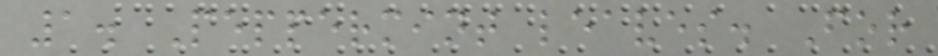1. Peppermint leaves. For
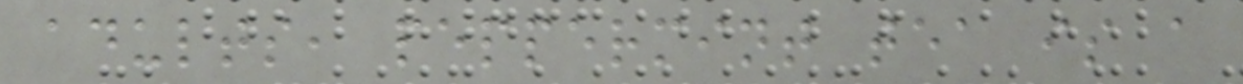adults, peppermint tea is a
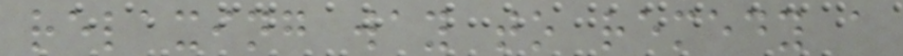relaxing way to remedy a
